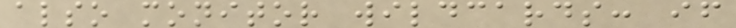also monitor wildcards: if
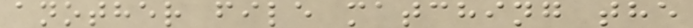another file matching the
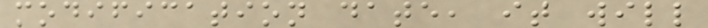modification date, it will
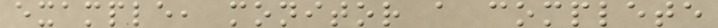example, monitor a complete
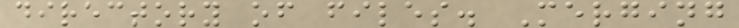directory of files. Merging
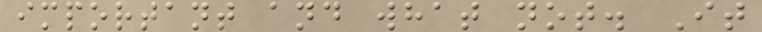important and what not. It
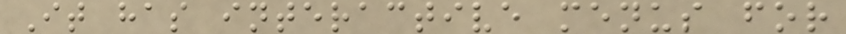It has interactive menus for
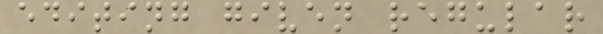editing given regular
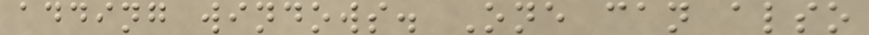adding windows. One can also
